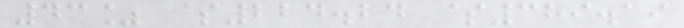43% $224.24 $389.19
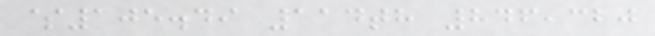$105.49 114th 846,320
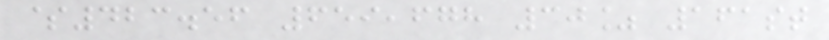$423.56 659,678 30% 161st
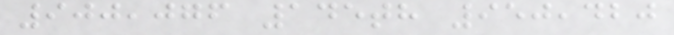900,076 145th 950,420
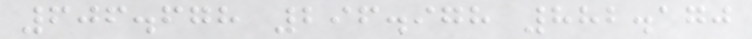606.678 296.978 882.170
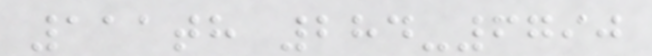111th 284-6790
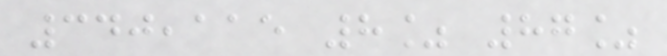340,115 8% 87%
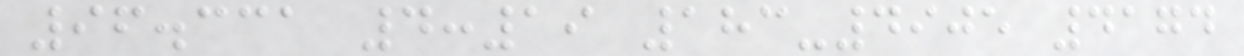96.331 4:19 183-4905 4174
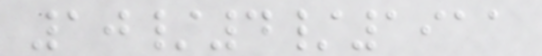10/4/1911
